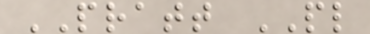PRATT PL
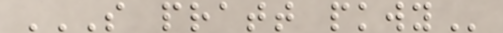S PRATT PKWY
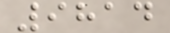9814
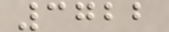3722
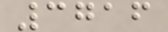3716
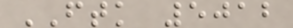FTK 5012
